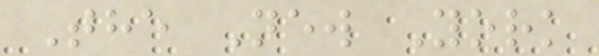The New York
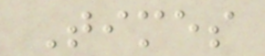Times
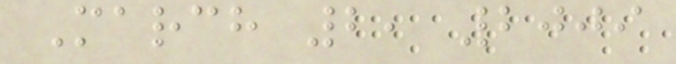March 2, 2009
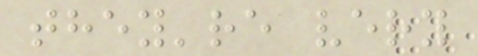they're very
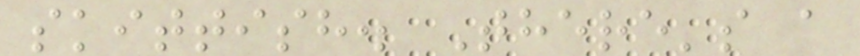skittish. There's a
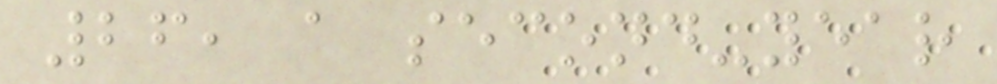26, a second-year
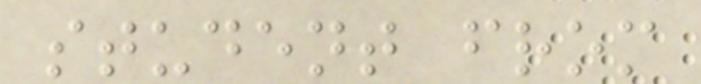student from
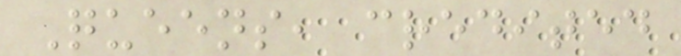Queens, credited
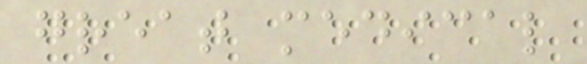great medical
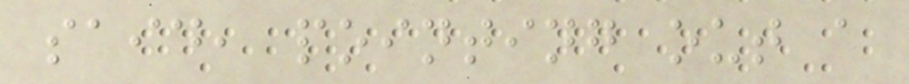said, pointing out a
